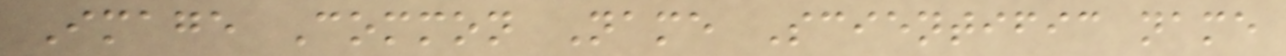Image Common Name Scientific name
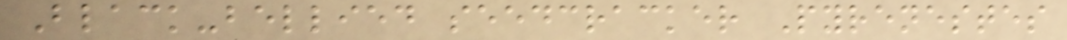Black-bellied seedcracker Pyrenestes
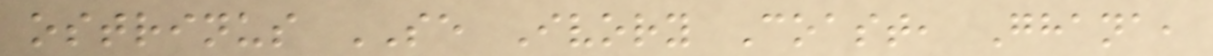ostrinus SE Ivory Coast, Ghana,
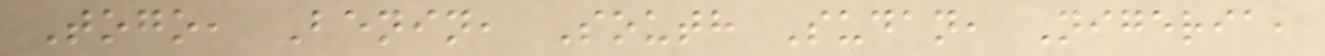Togo, Benin, South Sudan, Nigeria,
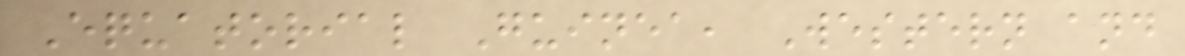Equatorial Guinea, Western and
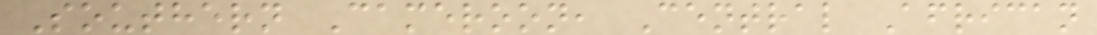Southern Cameroon, Central African
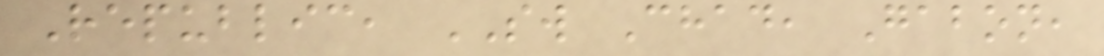Republic, SW Chad, Gabon,
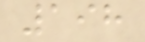198
